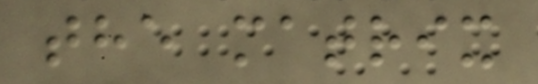the matrix
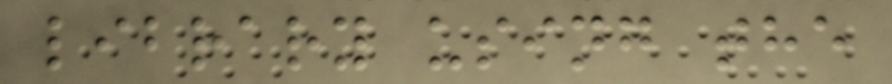library using the
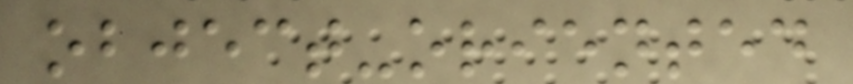object-oriented
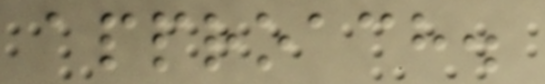approach.
